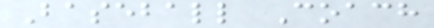Baseball Coach
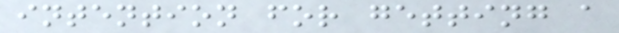intention for getting a
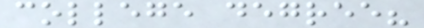college degree?
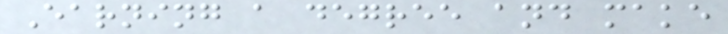Earning a degree and make
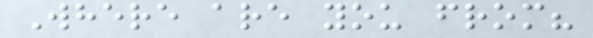Where are you from?
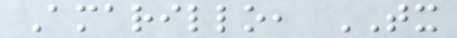Amarillo, TX
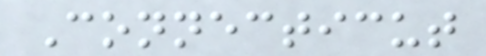Connecticut
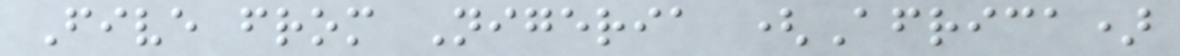Five from Nigeria (Africa)
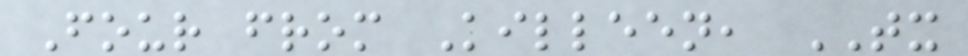Four from Killeen, TX
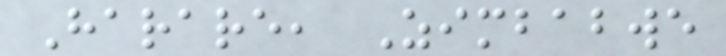Harare, Zimbabwe
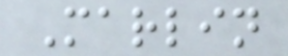Marlin
